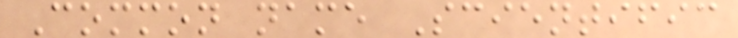Common name Scientific
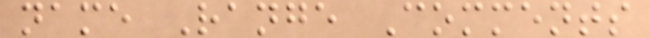name Range Comments
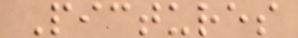Pictures
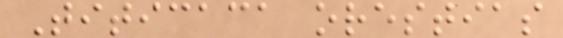Titicaca orestias
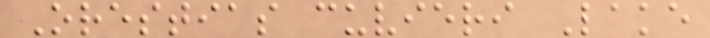Orestias cuvieri Lake
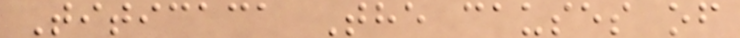Titicaca The causes of
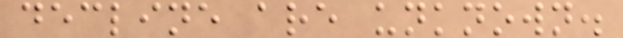decline are unknown.
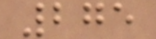275
